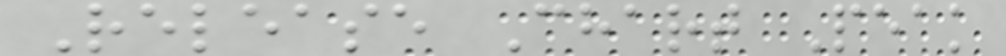Release Chart Peak
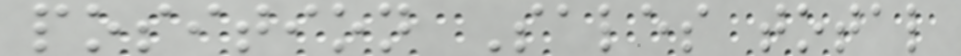position Sales total
